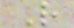R
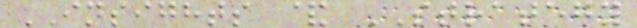INSIGHTS & STRATEGY
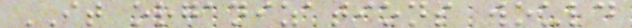IT organizations would
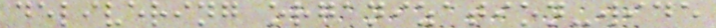delivering organization-wide
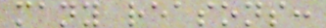many reasons:
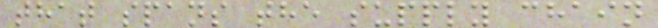that spans the supply chain
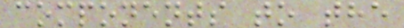components to the
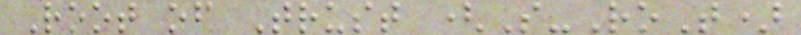Root of Trust (S-RoT)
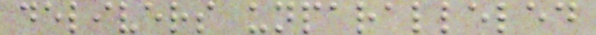delivers unparalleled
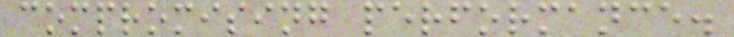compromising performance.
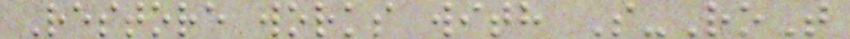Restore works with S-RoT
